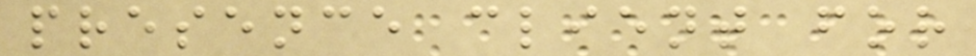presence client for
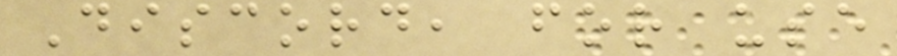Discord, for use
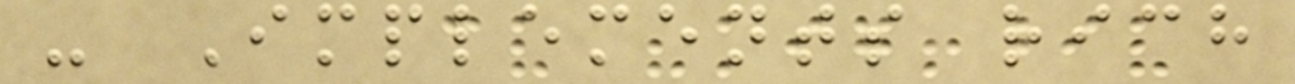- Implements rich
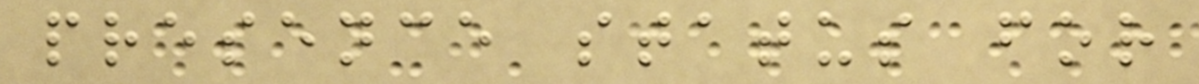presence status for
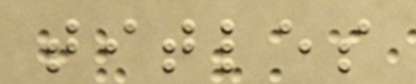titles
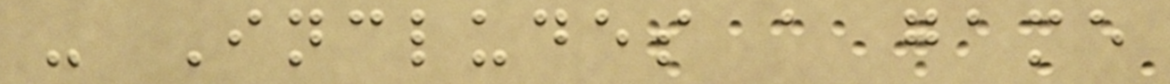- Includes a game
